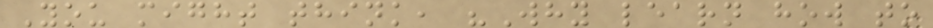You might think, "Why learn how to
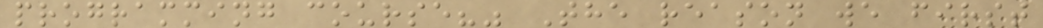programming course?" The reason we first
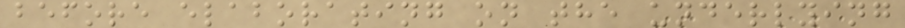before elaborating on the underlying
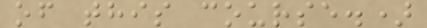of this course.)
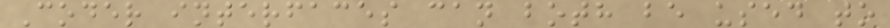Coder interfaces can both be used to
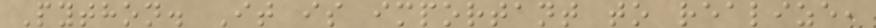Python. It is important to realize,
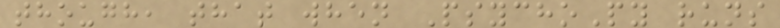though, that when PsychoPy runs
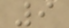9
